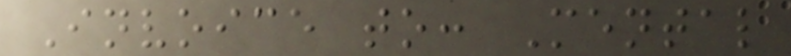Invoice to: Mental
